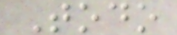Todo
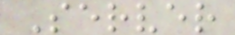Server
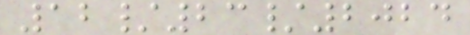12/23/2024
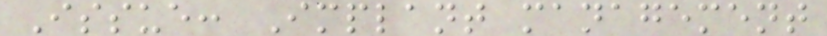Issue: Implant management
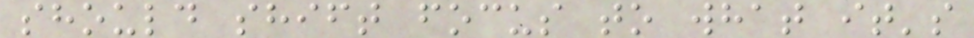should shift focus to what it's
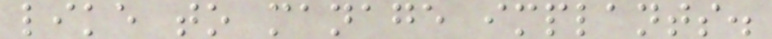like to manage implants.
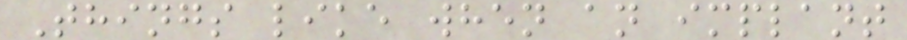Things like when an implant
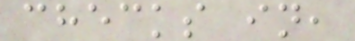checks in,
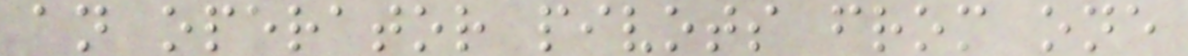an operator pivots from one
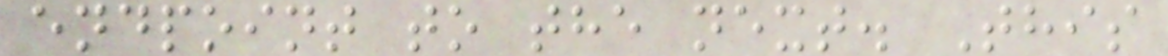endpoint to the next. This
